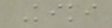Kiki
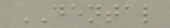DENTAL
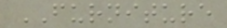FURNITURE
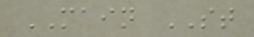MAIN ST
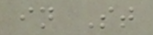in St
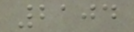2104
